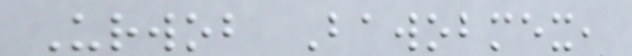Urwob Bawobmex,
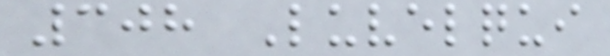308 Luvelqui
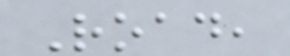Road,
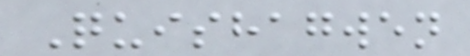Quishagwen
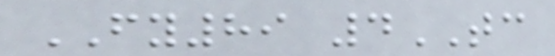FY89 4TC
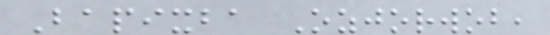Bapixba Ozjorwob,
